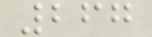267
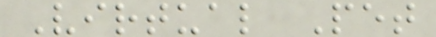Virtual Pet
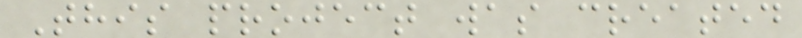This project was created
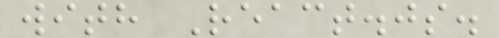with React.js.
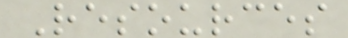Resources
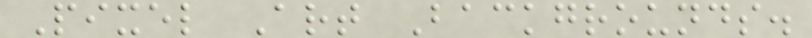Pixel Art Backgrounds.
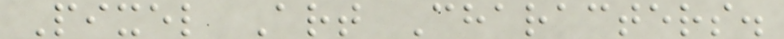Pixel Art Characters.
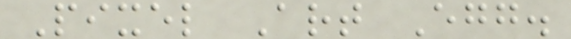Pixel Art Egg.
